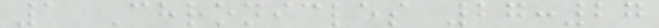1 Chronicles 27:27
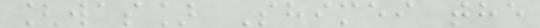[was] Shimei the
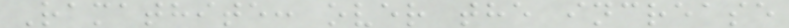Ramathite: over the increase
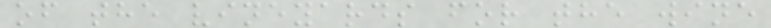of the vineyards for the wine
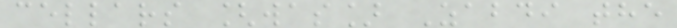cellars [was] Zabdi the
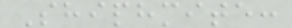Shiphmite:
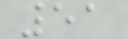51
